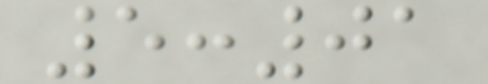5:01
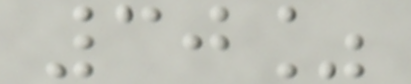30%
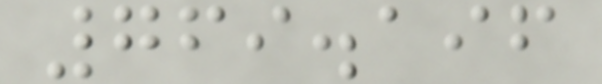769.196
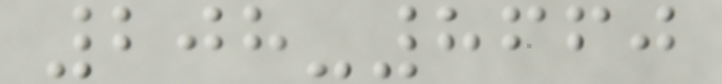208-8660
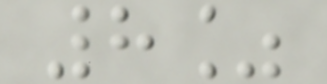8%
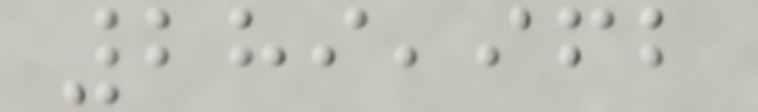289,962
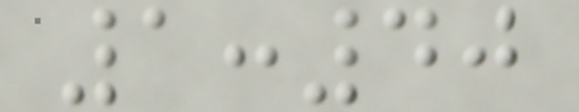1:40
